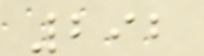292
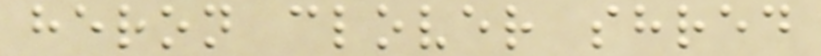heron clover shred
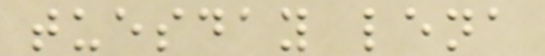tuesday lena
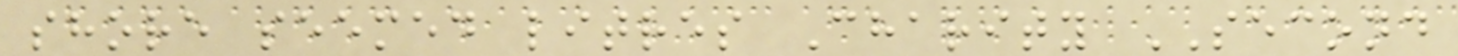shore seemed litres Charity SECOND
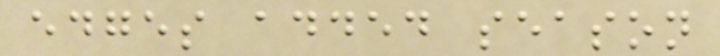edges added season
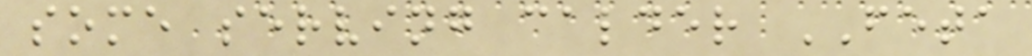some serving calder FETA
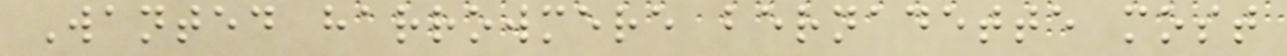Wanted harrowmere bernadette most
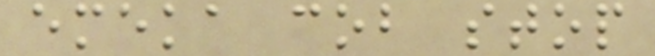emeka cob stop
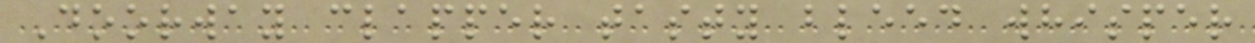Doorway clapper tasty bleed whisper
